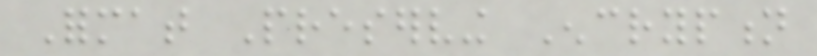Format Preserving Encryption
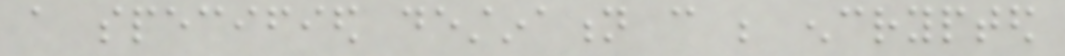a specified destination can be encrypted
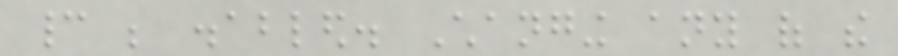cannot be disabled. Changing any of the
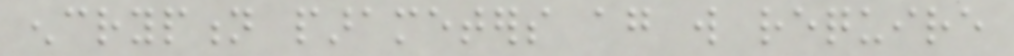encryption parameters again will require
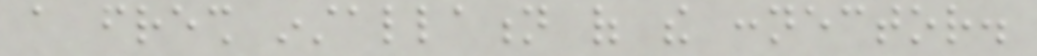a fresh installation of the connector.
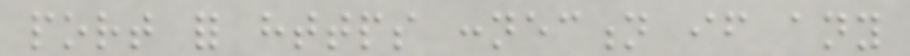port for https connection if any
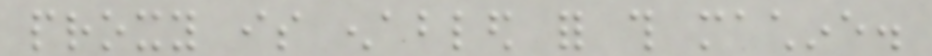proxy is enabled for this machine.
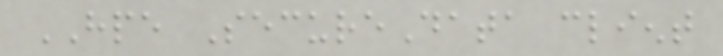HPE SecureData client
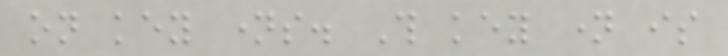on key names. This key name is
